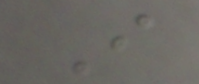I
